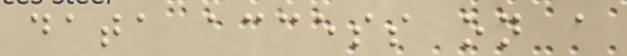data access on a
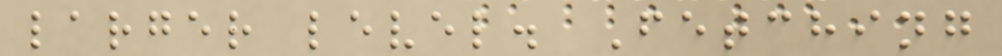larger level. Fetching
